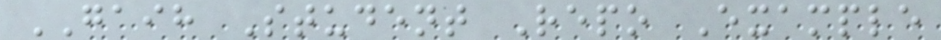GAIH Student Repo Example
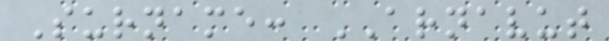Surname: ARNAVUT
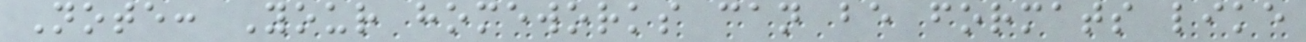Note: Your homeworks can be formats like
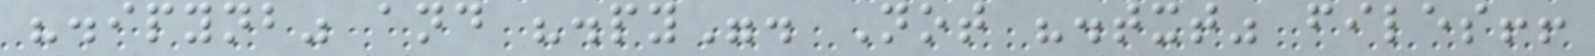".ipynb" and ".py". Not ".txt" files!!
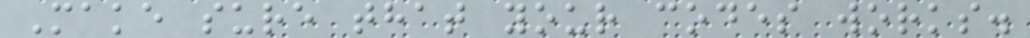Make sure that your codes works.
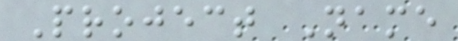Project Name
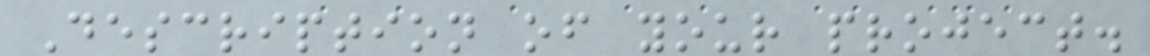Description of your project.
